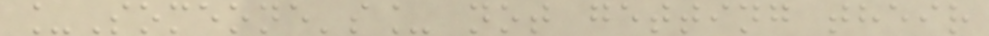_Someone's_ not getting their
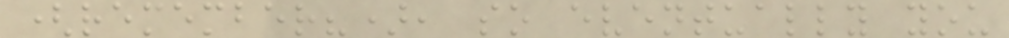(remember?), so eventually you
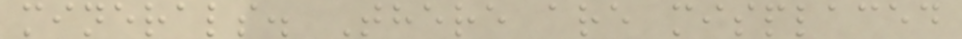minerals. There are misplaced
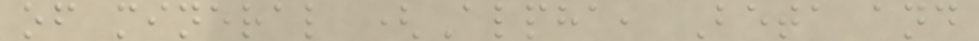of mineral (Alpha, Beta and
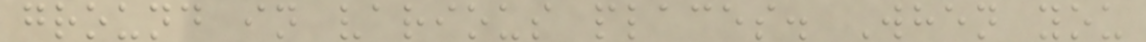ground in various places. When you
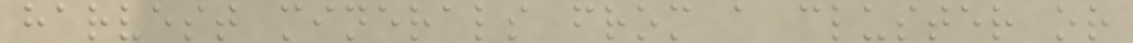harvest minerals from a cluster or
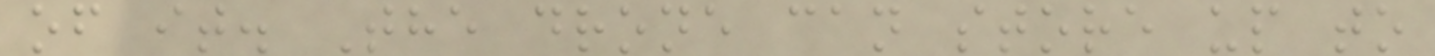of it. The drone can store up to
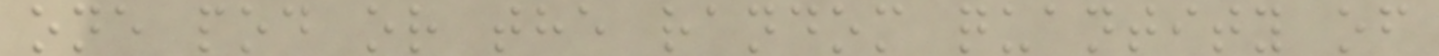one pod or the random quantity of
